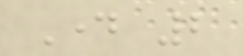Day 2
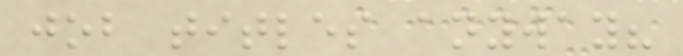job titles anyway?
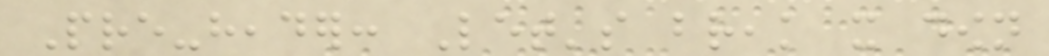Pre-header: Let's break it down
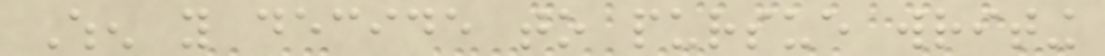When you decide to pursue writing
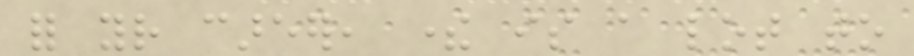for your career, there is a lot to
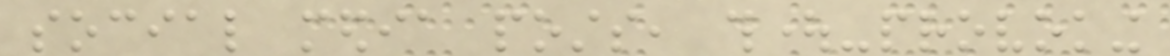social media posts, thought-provoking
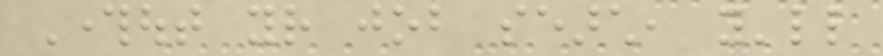Throughout your job search, you'll
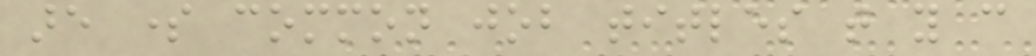are some common job titles that you can
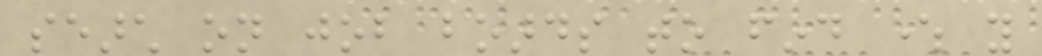search on job boards to find where you
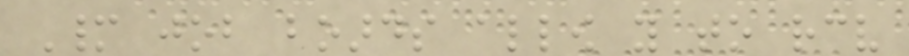Many job boards allow you to receive
